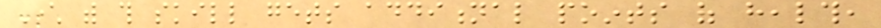Character with this skill gets additional points of health,
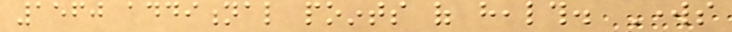1560 additional points of health. Works
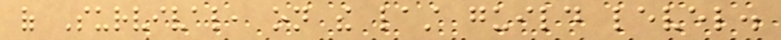of Survival, on the last guild level.
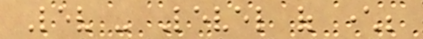Lev - Level of character;
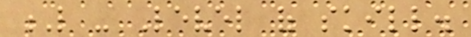L - Level of skill.
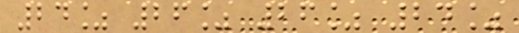24% 26% 26% 24%
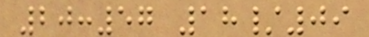20:57 18/09
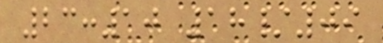23:10 18/09
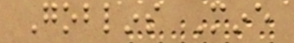Goblins Mine
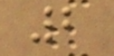2
